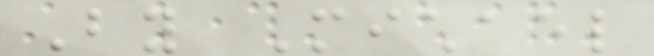By Michael
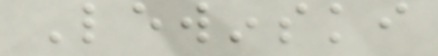Lewinski
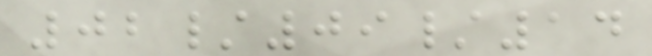02/09/14
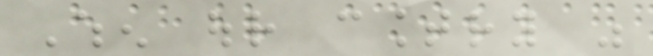When our country was
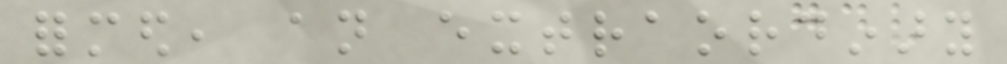formed, an extraordinary
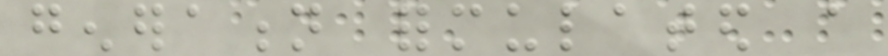generation formulated a
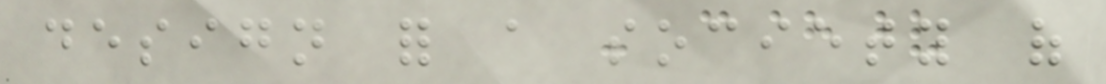design for a society of
